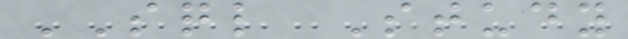SQL Study
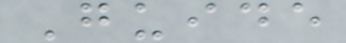Guide
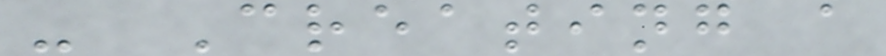- Creating a
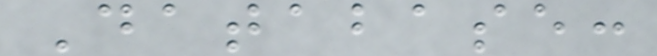Database:
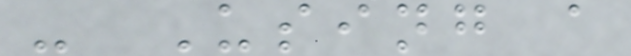- Using a
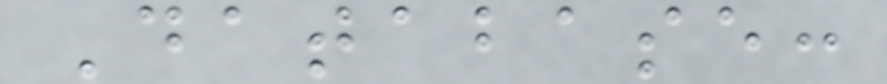Database:
